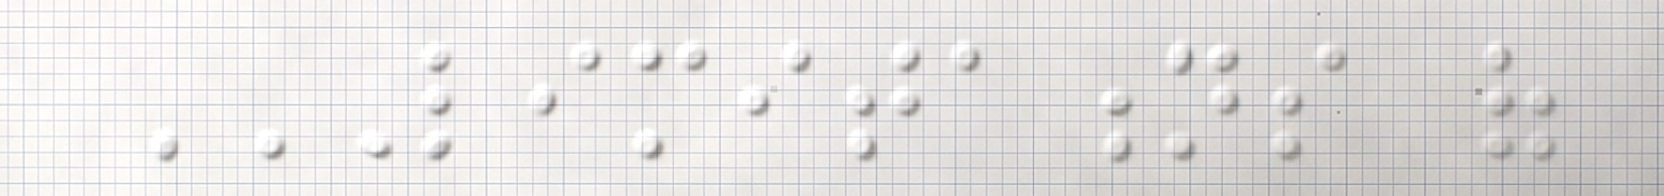LIMITATIONS OF
